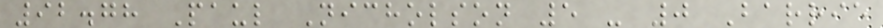92.78 Paul Nicholson 5 - 0 Barrie
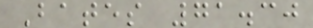Bates 71.30
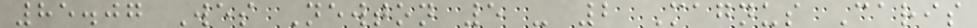85.07 Wes Newton 5 - 2 Magnus Caris
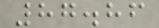87.86
